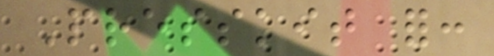Presskit for:
